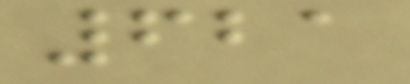621
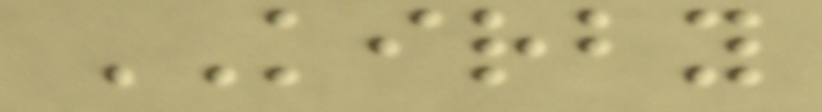KIRBY
